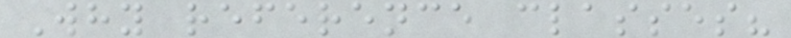Why reference classes?
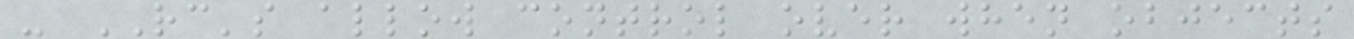- RC's allow control over when objects
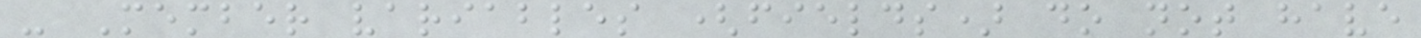- Member variables (fields) do not have
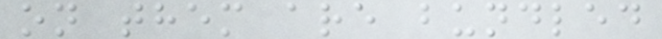on them are bundled
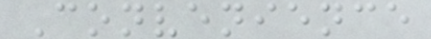Convenience
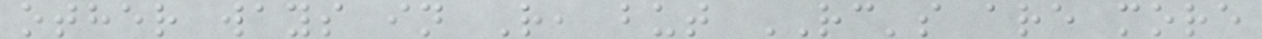other ways in R, but RC's are more
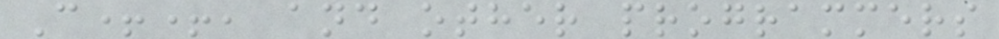C++, and other programmers
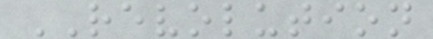REVOLUTION
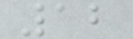12
